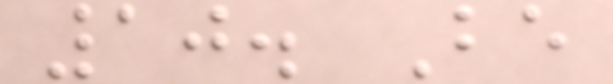10. Be
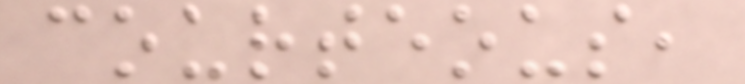courteous,
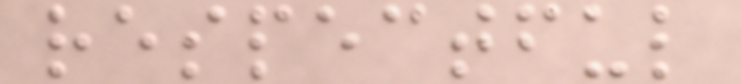respectful
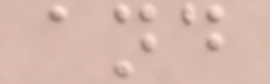and
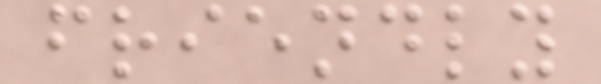friendly
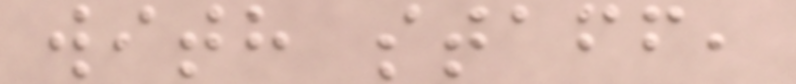with staff,
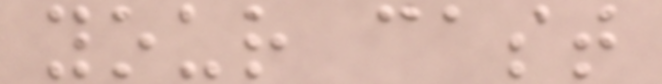your cast
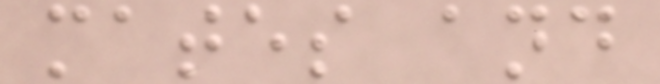mates and
